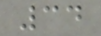34
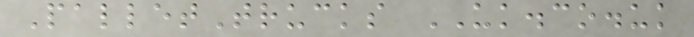PalletTrucks UK.co.uk
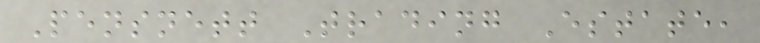Pensnett Trading Estate,
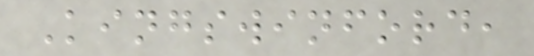Kingswinford,
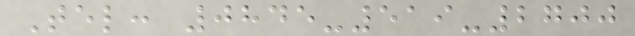Tel: 0845-519-2700
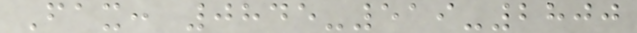Fax: 0845-519-2800
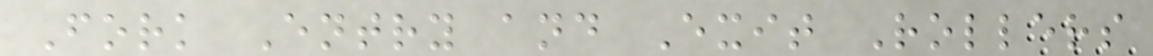Fork Entry and Exit Rollers
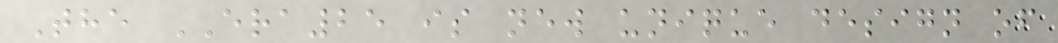The ERA25 is new unique design of
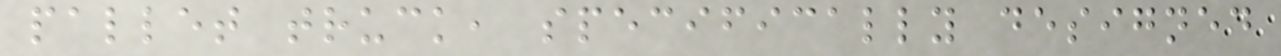pallet truck, specifically designed
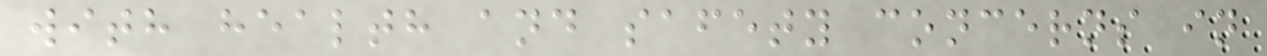with health and safety concerns in
